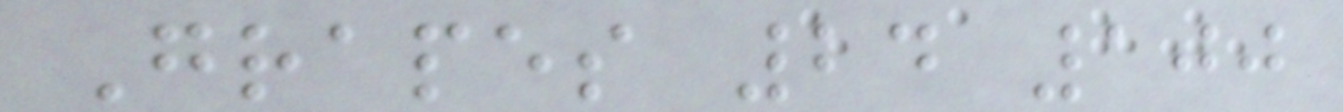Grapes 24 100
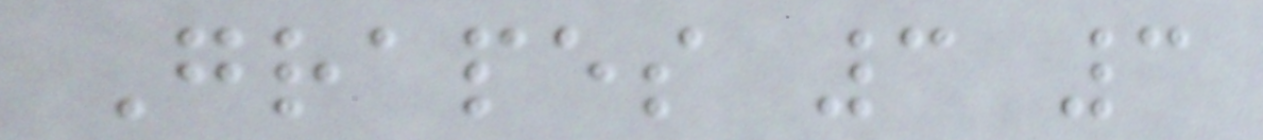Grapes 3 3
